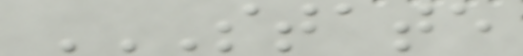STATE
